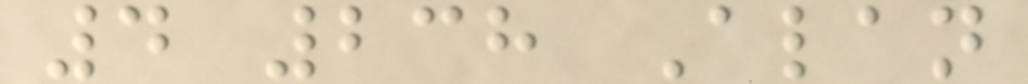4 238 Alan
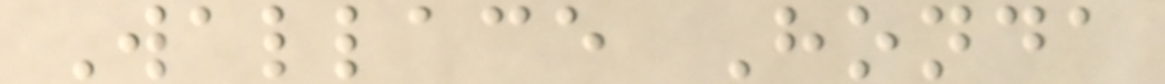Wallace Honda
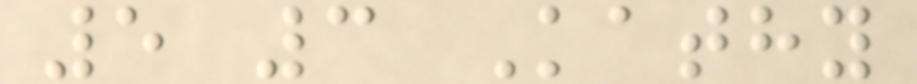5 3 Kathy
